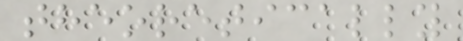theoretically
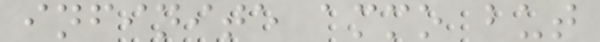infinite ammo but
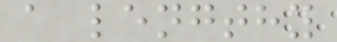a lengthy
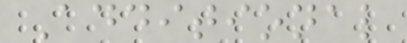Additional
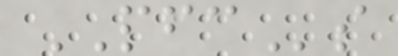PFCs
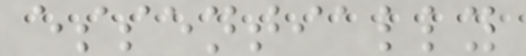essentially
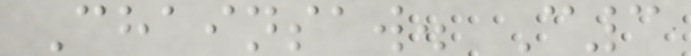Chainsaw. C3
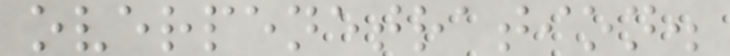overpenetration.
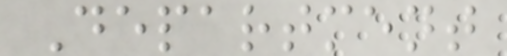Department
